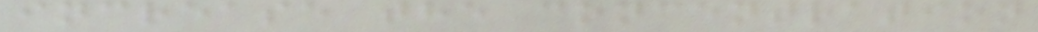increase the concentration
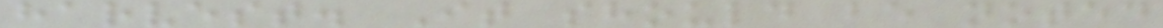harvest. It should be noted
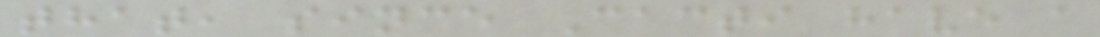that, since Cacti have a
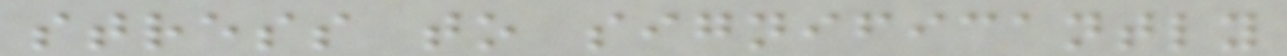stress to significantly
